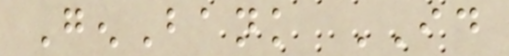GenBank ID
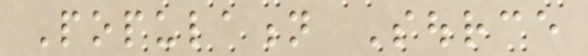Population Source
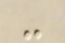-
